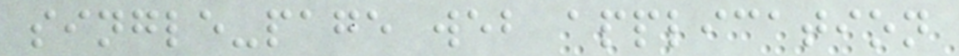single-page web application
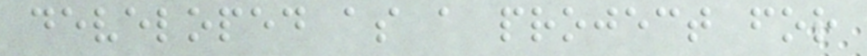developed as a project for
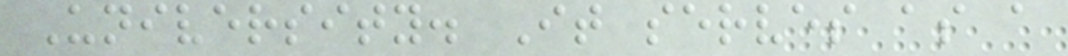University. It serves as a
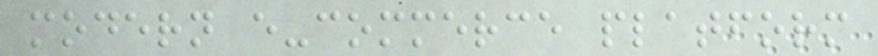modern e-commerce platform
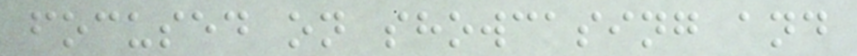focused on showcasing and
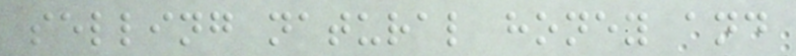selling natural honey and
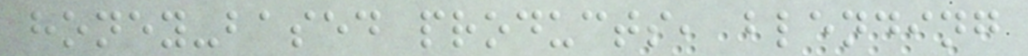honey-based products, blending
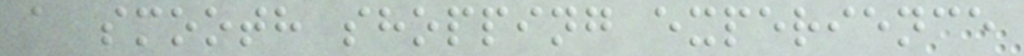a smooth shopping experience
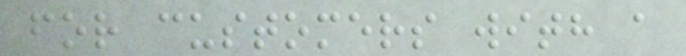for customers with a
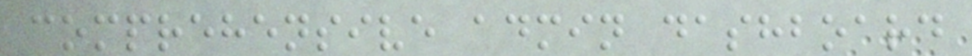comprehensive admin dashboard
